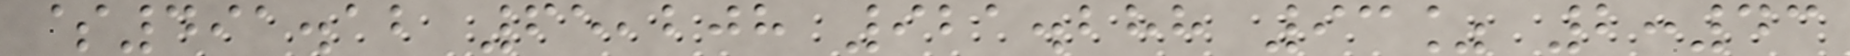$491.12 65,208 921.288 93% 2:43
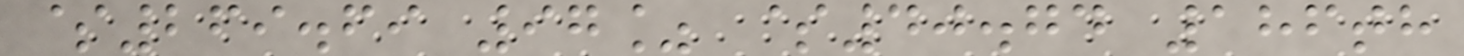$269.69 97% $40.74 186th
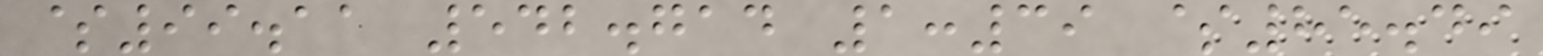$99.11 542.714 1:39 $85.49
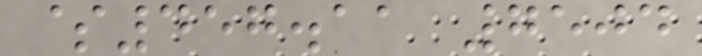$457.11 7504
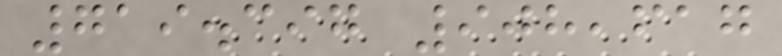719.397 908,617
